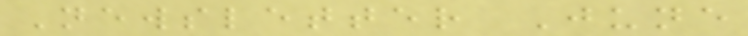Newsletter June
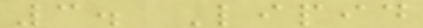3. Lipid
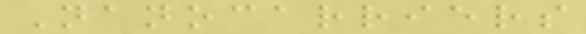Nanocarriers
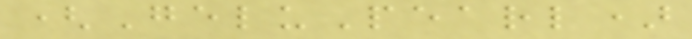(GeluPearl)
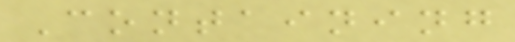Containing
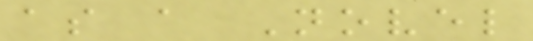as a Novel
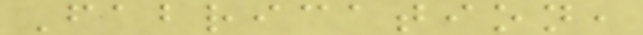Fabrication,
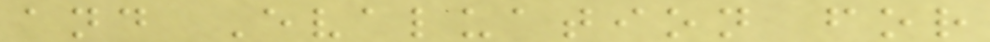and Evaluation for
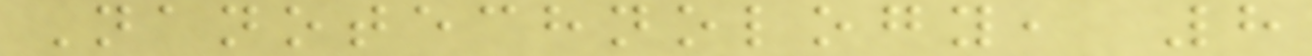Nanotechnology, 8
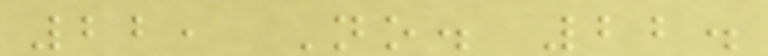22, No. 22.
